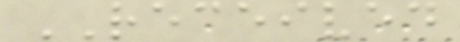RECEIVED
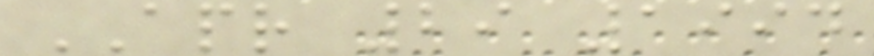APR 29 1994
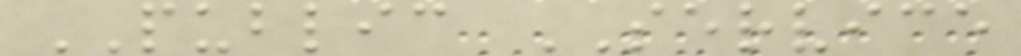PUBLIC SERVICE
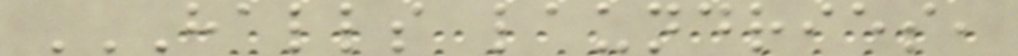HALLS LAUNDRIES,
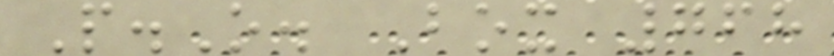P.O. Box 768
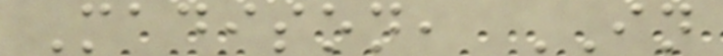Madison, IN
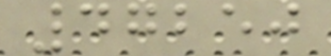47250
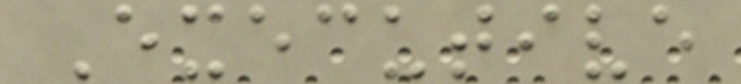Executive
